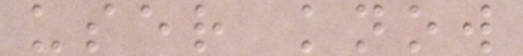user know
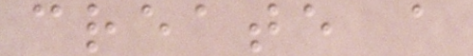create a
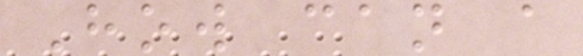How can a
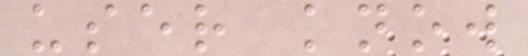user know
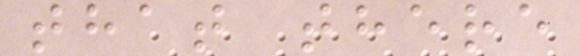that there
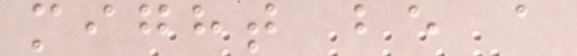might be a
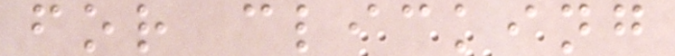for clicking
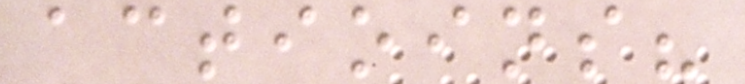actioins?
